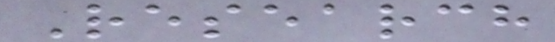Research
